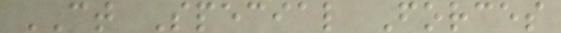CT Special Forces
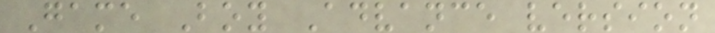Game Boy Advance version
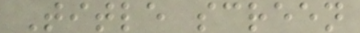Title screen
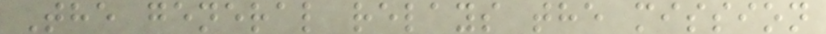The general relays the mission
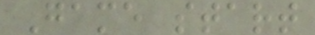Game start
